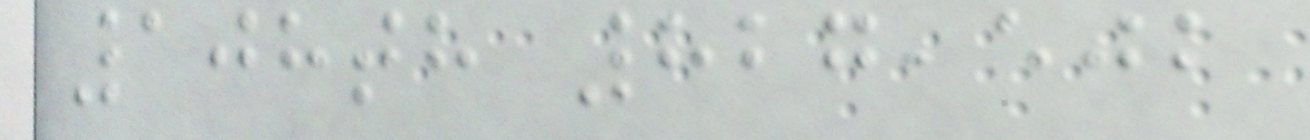108th 827,502
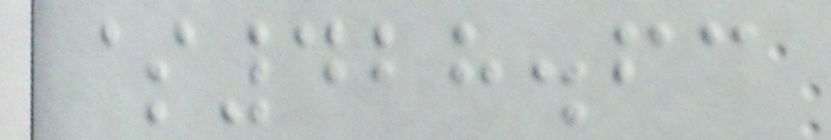$428.63
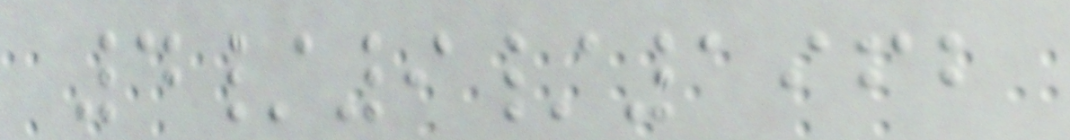4/9/1962
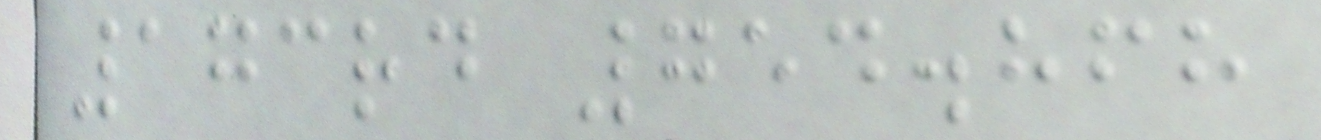173rd 754.868
